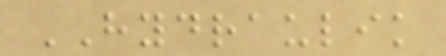HYDRAULIK
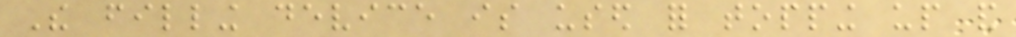The filling device is used for topping up and
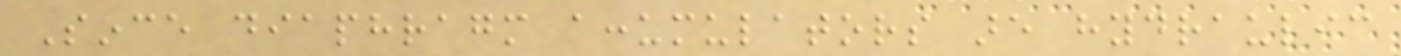Since diaphragm accumulators are hydraulic
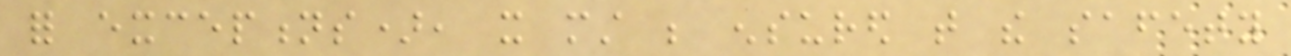for exceptions), it must be ensured that the safety
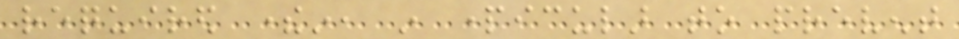required therein, in particular to prevent
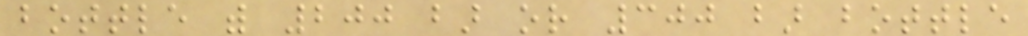bottle with 200 bar or 300 bar bottle
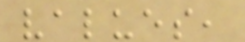values,
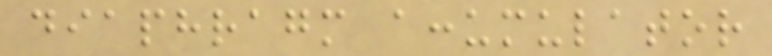diaphragm accumulator
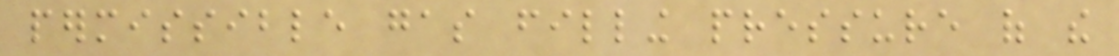permissible gas filling pressure of the
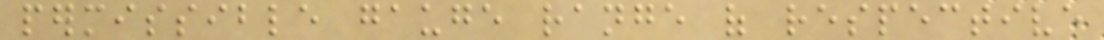permissible gauge range of respective
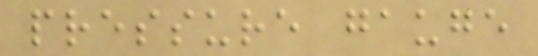pressure gauge
